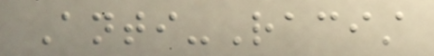Anti-Racist
